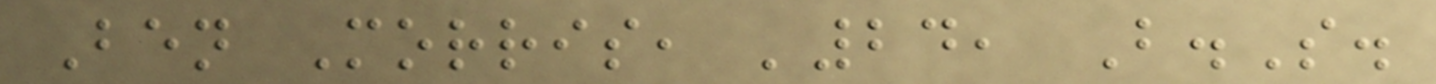Ben Morris, '24, B.S.
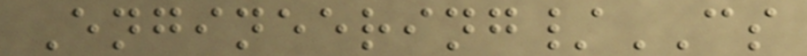Engineering/CS
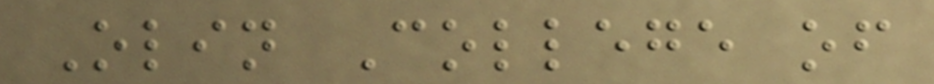Olin College of
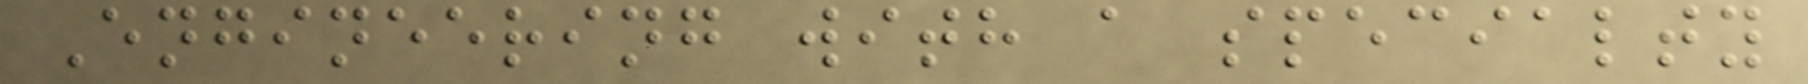Engineering with a specialty
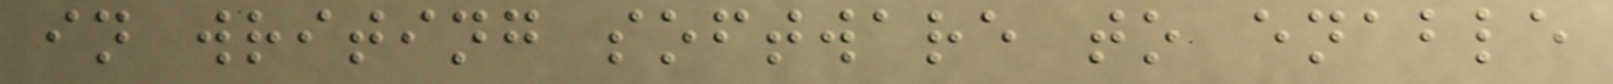in writing software to enable
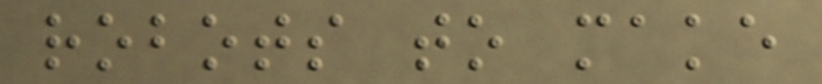robots to make
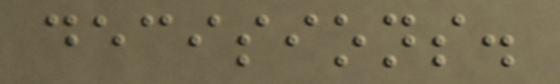decisions.
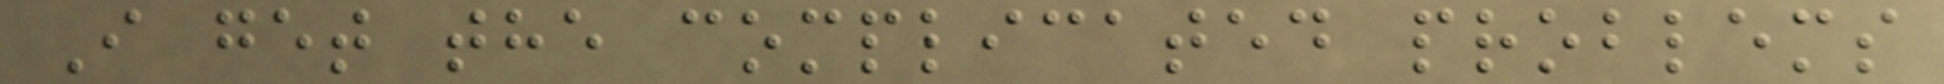I get the complicated problems
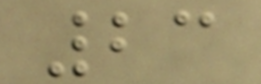23
